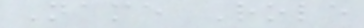Name Role
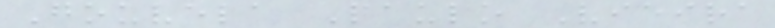Gouvela Paulo Vieira
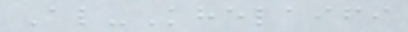Al-Khelaifi
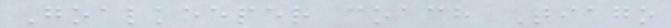Goalkeeper coach Tiago
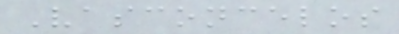Vasconcelos
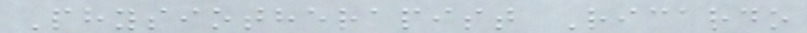Physiotherapist Ricardo
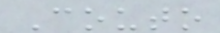Couto
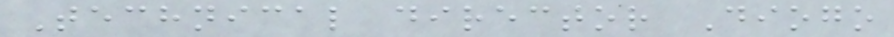Technical director Diogo
